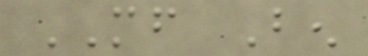MF Ben
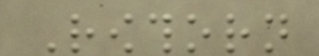Rowthorn
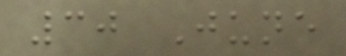30 June
